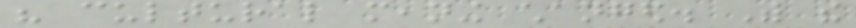his cultural meaning changed. With the
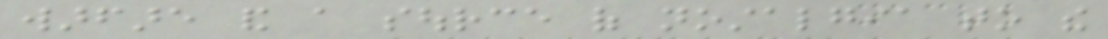warfare and a source of nostalgia to the
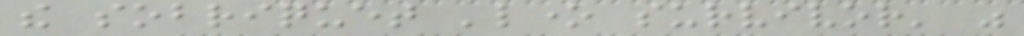the sobriquet 'lone survivor' was
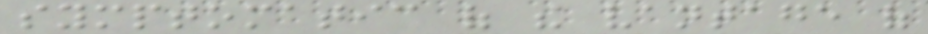symptomatic of the vantage of
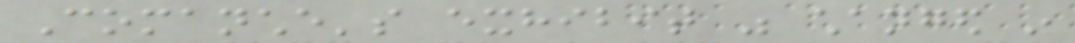Comanche's exhibit was changed in
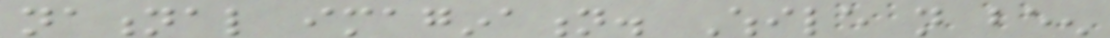national imagination. While not been
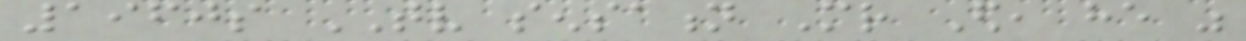1960s TV sensation Mr Ed, he was
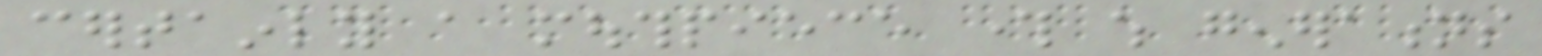certainly a mouthpiece through which generations
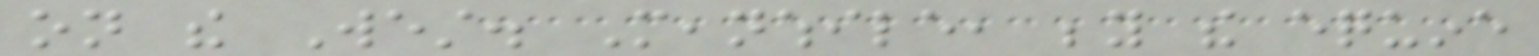on the West. Meanwhile, beyond the equine
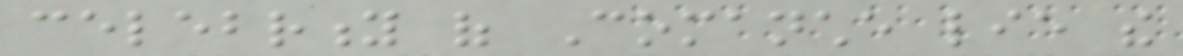celebrity of Comanche lie the
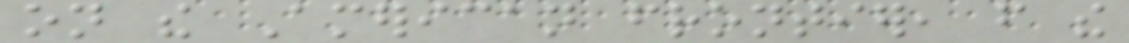on the American frontier, from the
